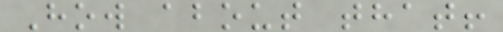How about that!
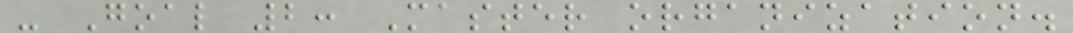- Goal 2: Master organization.
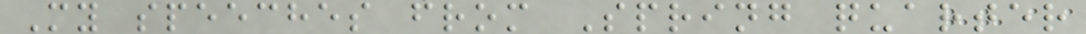My speeches from Spring quarter
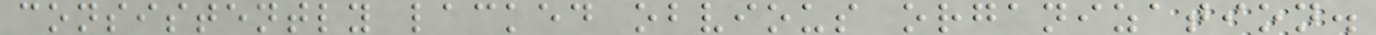consistently lacked obvious organization.
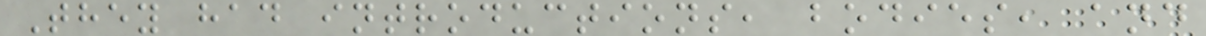They had introductions, bodies, and
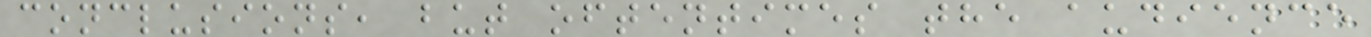conclusions, but oftentimes the audience
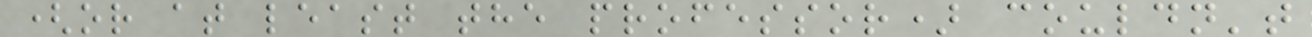(or at least the professor) couldn't
